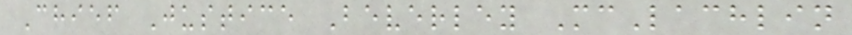Chief Justice Beverley McLachlin
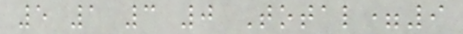5 1 3 0 Total=9
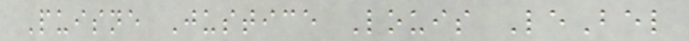Puisne Justice Louis LeBel
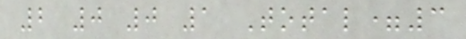2 0 0 1 Total=3
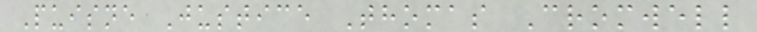Puisne Justice Thomas Cromwell
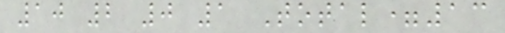10 2 0 1 Total=13
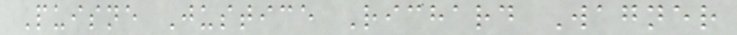Puisne Justice Richard Wagner
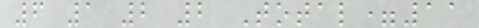6 1 2 2 Total=11
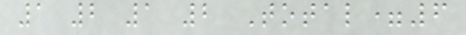1 2 1 2 Total=6
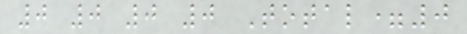0 0 0 0 Total=0
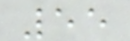55
